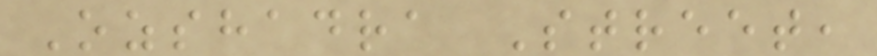Ozshadra Street,
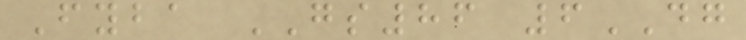Fyba GS86 6DG
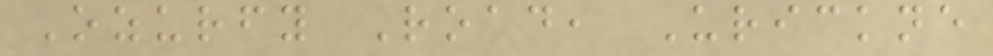Ozurfy Road, Urickne
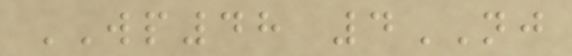WP48 4NJ
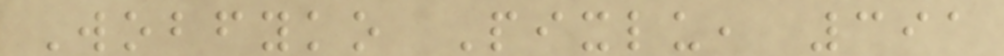Wobfyko Pixlu, 391
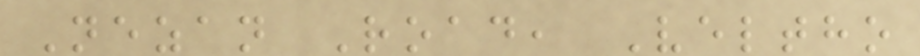Nezan Road, Veltho
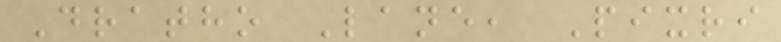Dratho Lane, Pixri
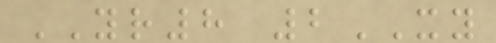YR8 2XY
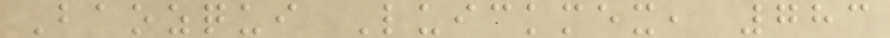Baozqui Luickmex, 783
